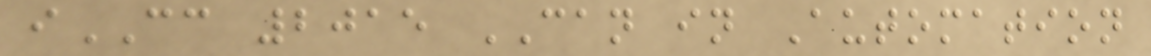iCC 2015 CAN in Automation
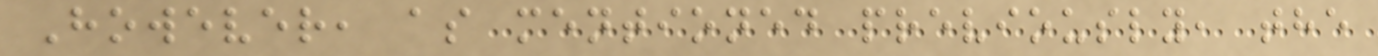However, as mentioned previously, the
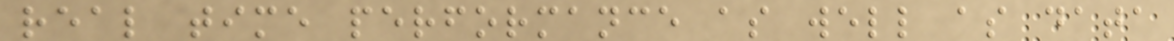real time performance as well as data
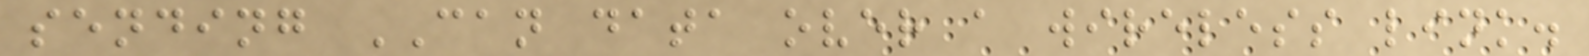sending CAN data over a wireless link.
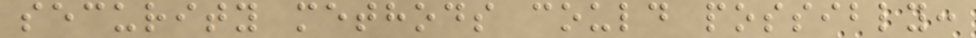security methods could possibly:
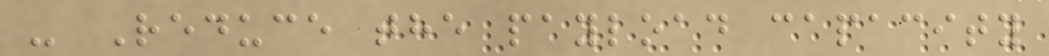- Reduce the payload capacity
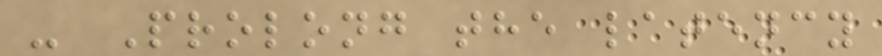- Prolong the latency
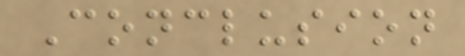Conclusion
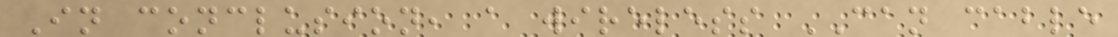In conclusion, a wireless CAN cable
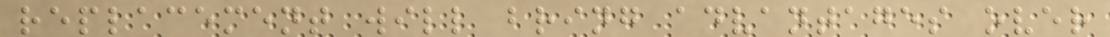replacement will bring advantages over
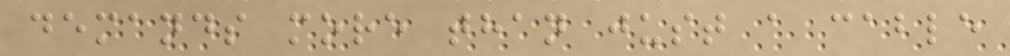demands more than just a cable
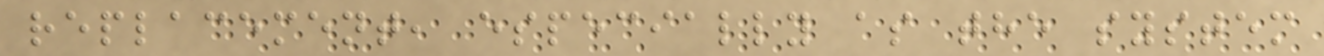replacement, especially as the system
